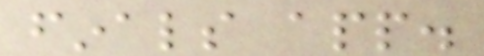finals app.
